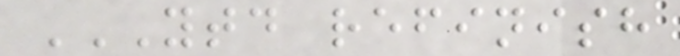YTD REFINISH
